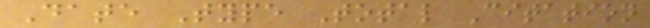Date Type Total Citation
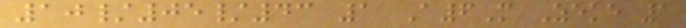10/05/43 1 A6M Zeke 1
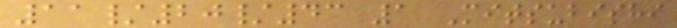11/20/43 1 Mitsubishi
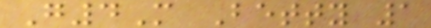G4M Betty 1
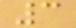3
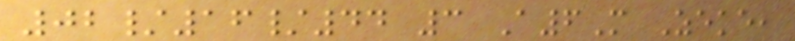02/16/44 3 A6M Zeke,
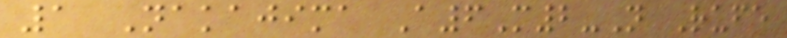1 Nakajima A6M2-N Rufe
